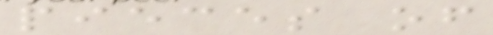pieces of
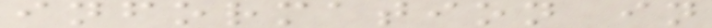information in
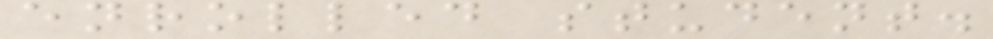enrolled student.
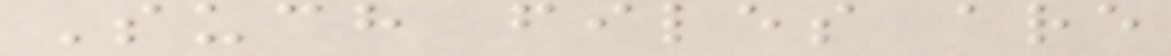Such files are
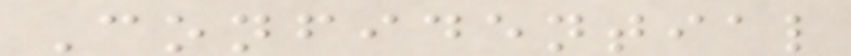Confidential
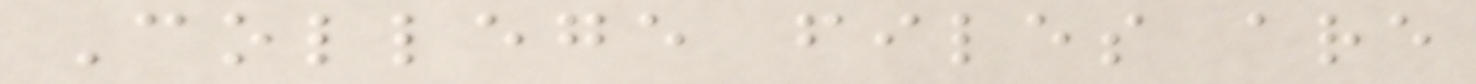College files are
